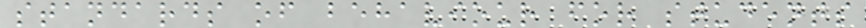standards of behaviour for students
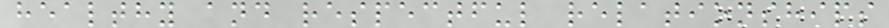healthy and respectful relationships
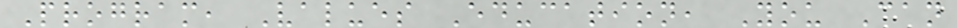Program, Values Education, You Can
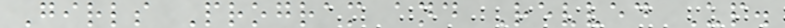Girls Program and Revved Up.
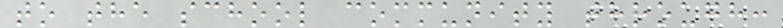to the school community through:
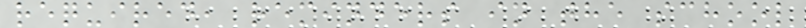required, reminders in the school
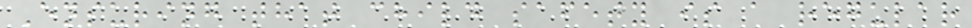Ensuring that child safety is a regular
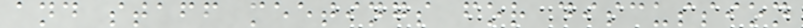and staff meetings for discussion
